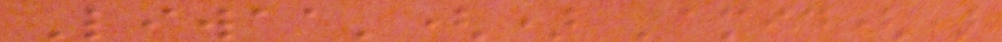Liwaa'() 'amid()
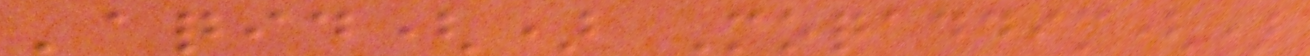'aqid() Moqaddim()
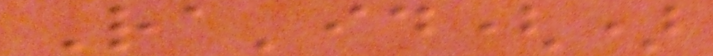Ra'id()
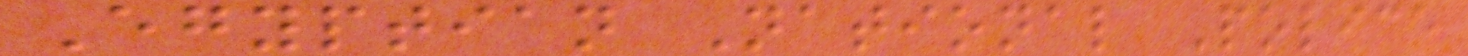Egyptian National Police
